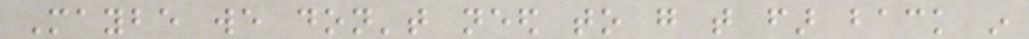Maybe we don't need to go that far back in
